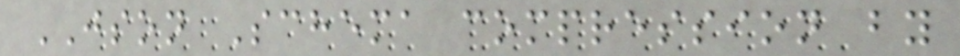JSON Schema compression by
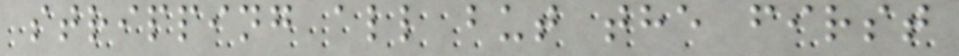stripping all but the first
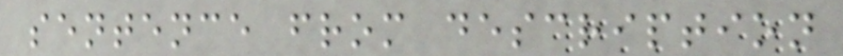sentence from description
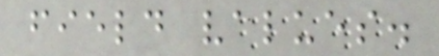field values.
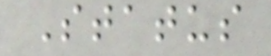Status
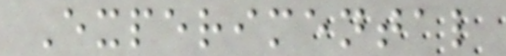Experimental
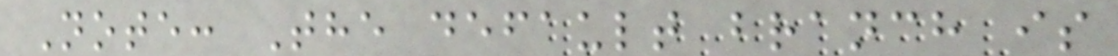Note: The default branch is
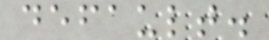default.
